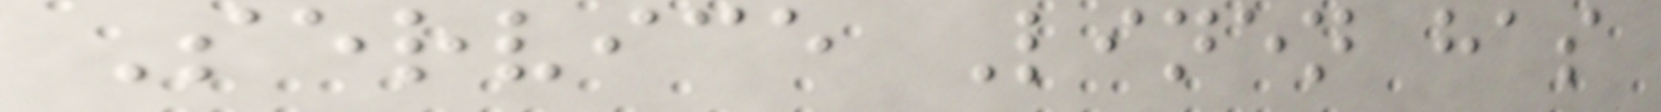Service Linen has
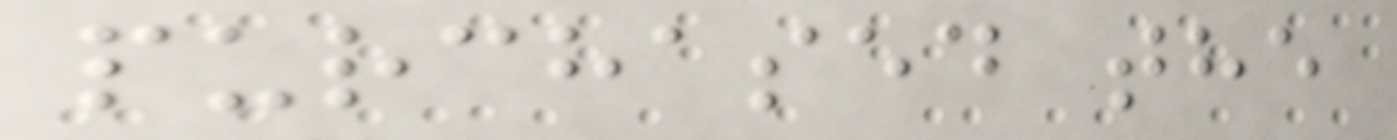purchased the
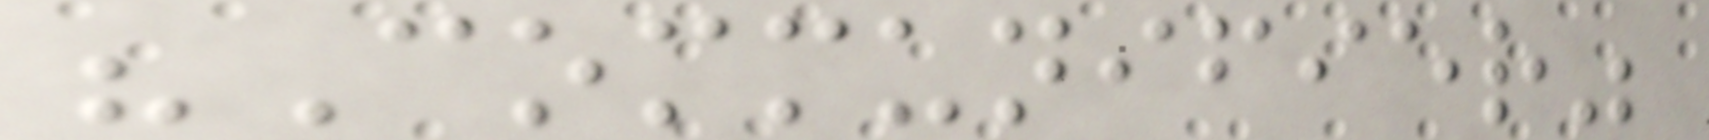"Communifier"
